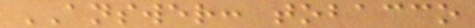ANSWER: tobacco
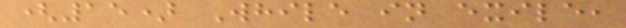(15) While in exile,
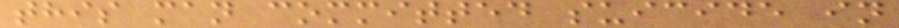this man committed suicide in
